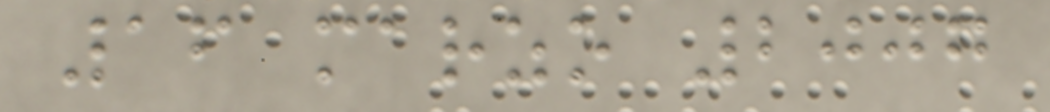16 marzo 2007
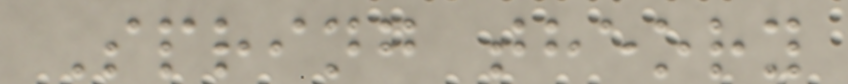Spring theory
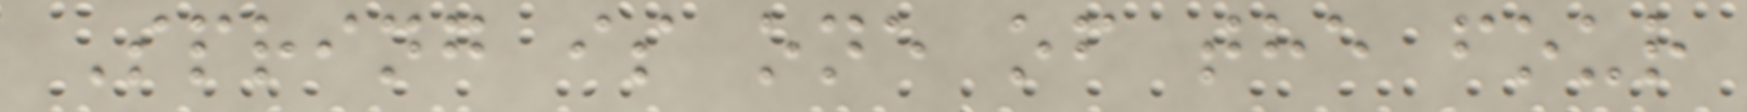Spring is one of the four
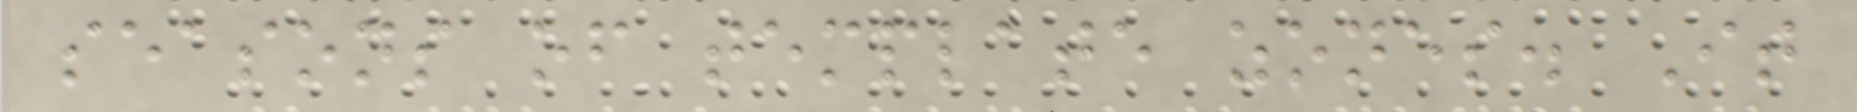seasons of template zones. It
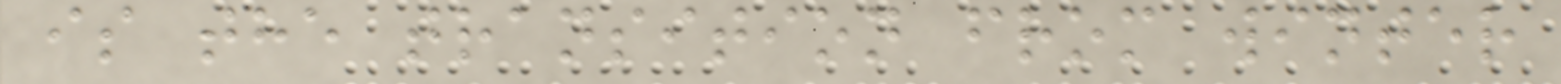is the transition from winter
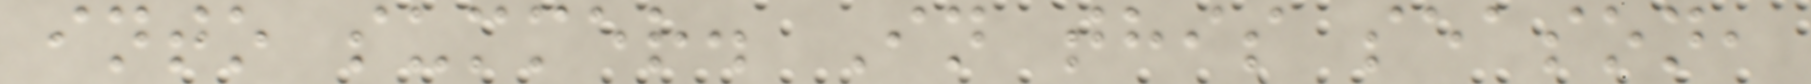into summer. In this season,
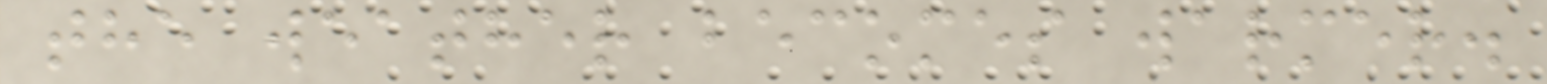the weather becomes warmer.
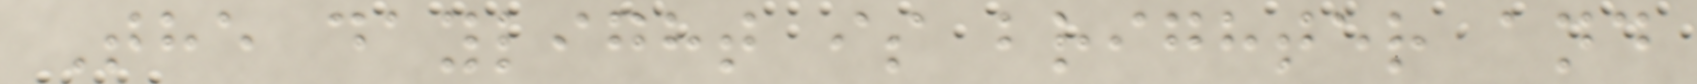The daylight is brighter and
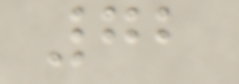72
